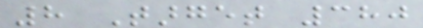8 Target 380
